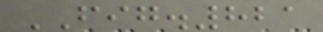FIG.821
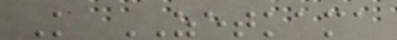K ZETKAMA
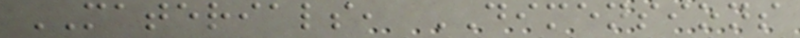MATERIALS, DIMENSIONS
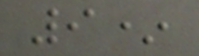9*
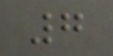7
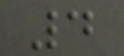4
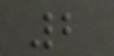2
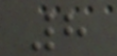8
